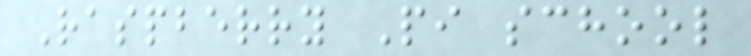Raspberry Pi school
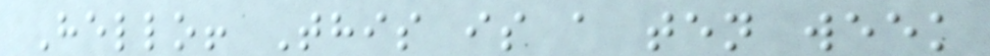Hello! This is a ten week
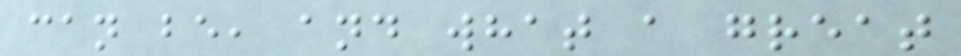can be, and what a great
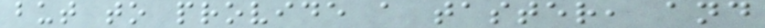but to provide a taster, and
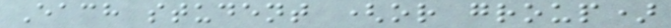Each student (or group)
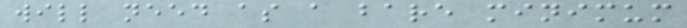will need as a bare minimum
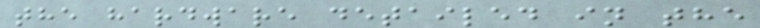the hardware detailed in the
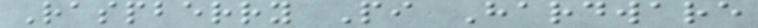Raspberry Pi Hardware
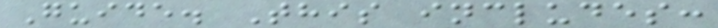Guide. This includes:
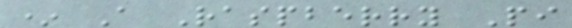* A Raspberry Pi
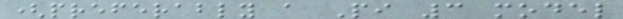(preferably a Pi 3 model
